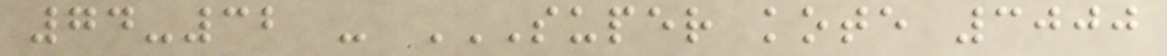74-32 - SUPER KOTE 3000
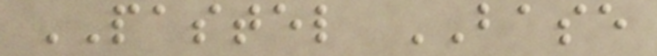PASTEL BASE
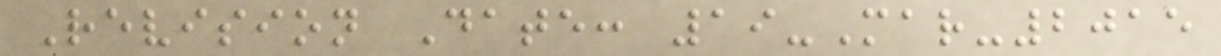Revision Date: 19-Mar-2015
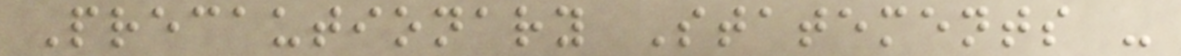Precautionary Statements -
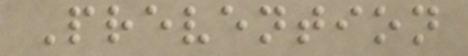Prevention
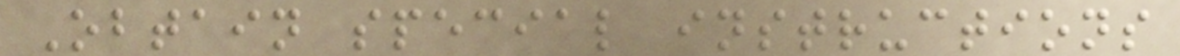Obtain special instructions
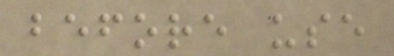before use
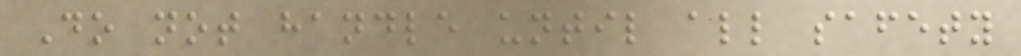Do not handle until all safety
